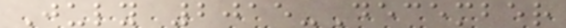July 2015-December
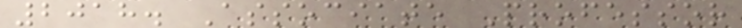2018. Associate Professor
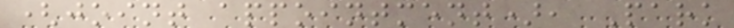(joint appointment), Park
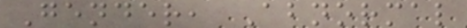Gender, Abnormal
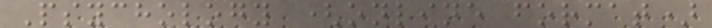Psychology (online format)
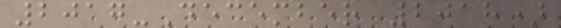2017-December 2018)
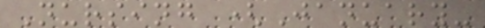Nursing (January-
